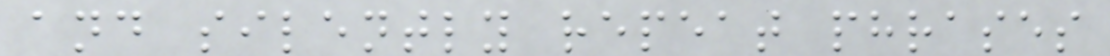and silently repeat phrases
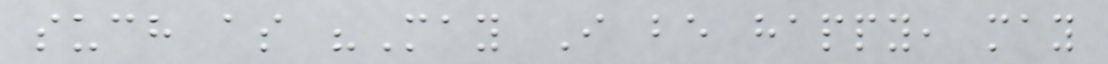such as "May I be happy, may
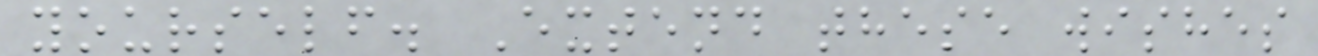yourself. Extend these wishes
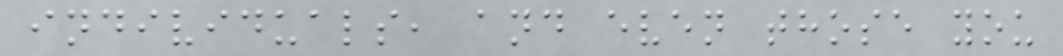individuals, and even those you
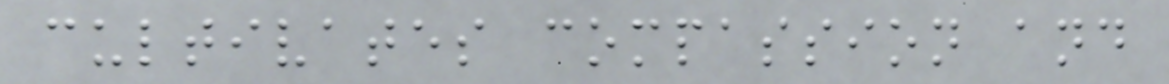cultivates compassion and
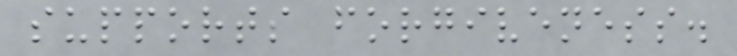supports forgiveness.
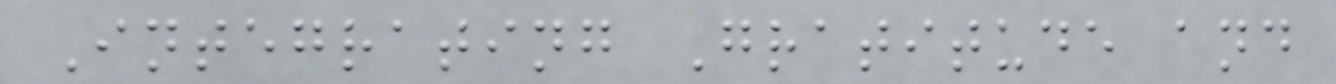Integrating Gratitude and
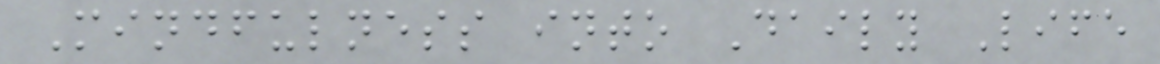Mindfulness into Daily Life
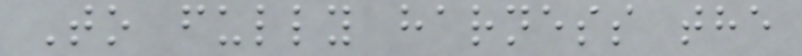To fully harness the
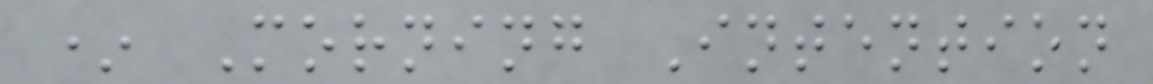* Morning Intention
